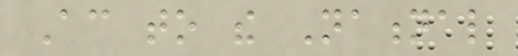According to the National
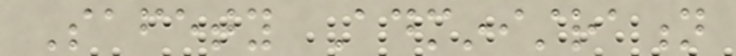Safety Administration
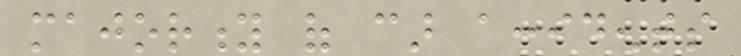majority of car accidents
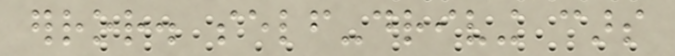error. self-driving cars
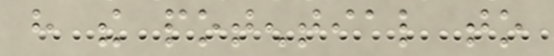have the potential to
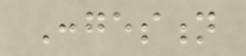Congestion
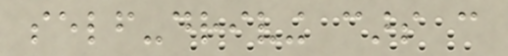self-driving cars can
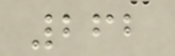262
